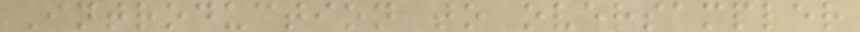Introduction to oversampler
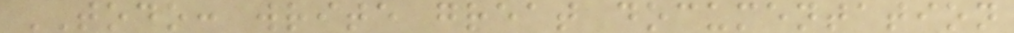TODO: write great documentation
